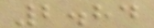2.84
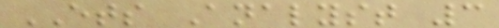ETS Analyst 3
